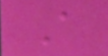A
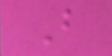B
